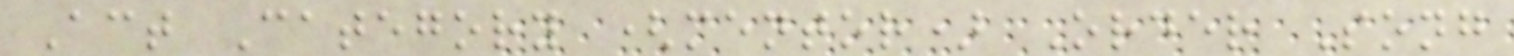Act Category (mentor) Order Song
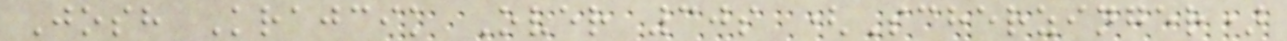Josh Krajcik Over 30s (Scherzinger)
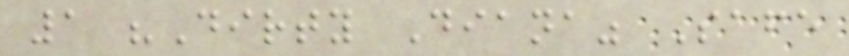1 "Dirty Diana" Safe
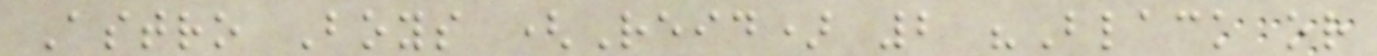Astro Boys (Reid) 2 "Black or
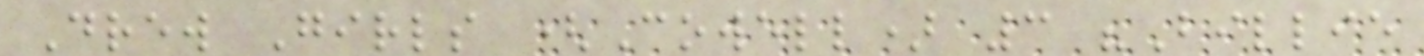Drew Girls (Cowell) 3 "Billie
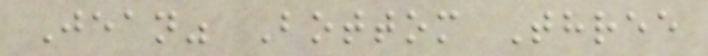Jean" Bottom Three
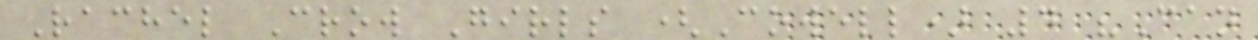Rachel Crow Girls (Cowell) 4 "Can
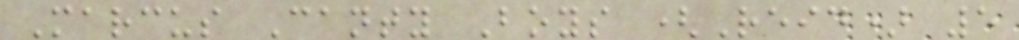Marcus Canty Boys (Reid) 5
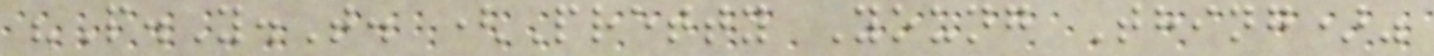"P.Y.T. (Pretty Young Thing)"
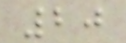20
